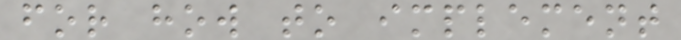for how to implement
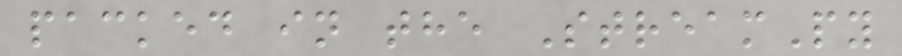packed in the StreamPy
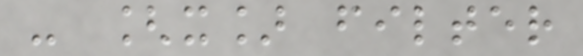- [x] filter
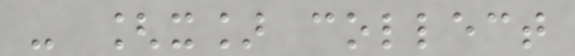- [x] collect
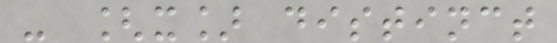- [x] distinct
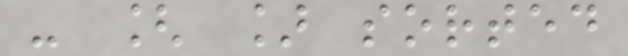- [ ] sorted
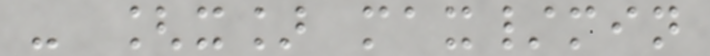- [x] max/min
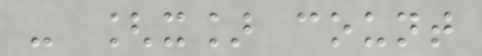- [x] count
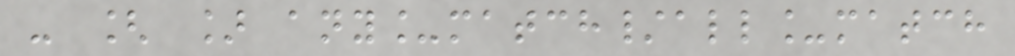- [ ] any_match/all_match
